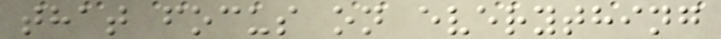that focus on everything
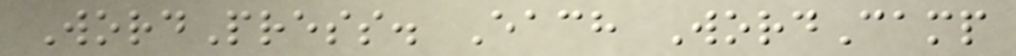WordPress. Each WordCamp
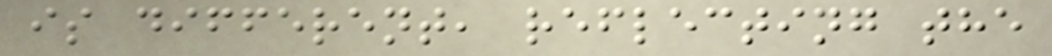is different, reflecting the
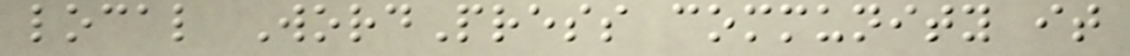local WordPress community it
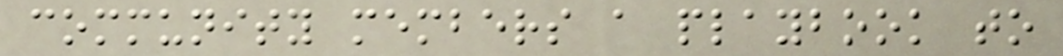community members a playbook to
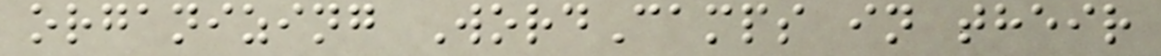organizing WordCamps in their
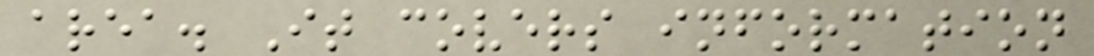area. It covers information
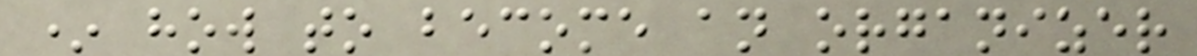* how to become an organizer
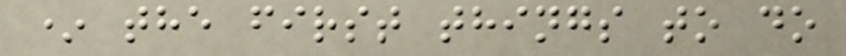* the first things to do
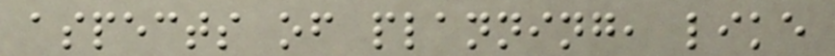aspects of planning, like
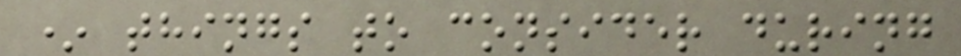* things to consider during
